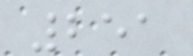251
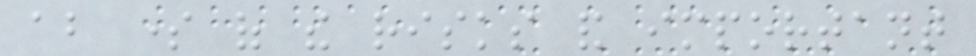about some of the risks and important
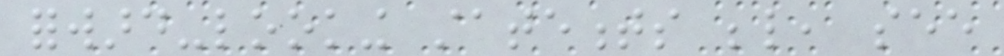forward-looking statements below, see
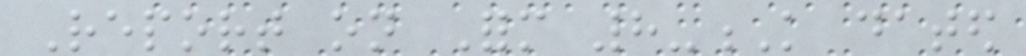Report on Form 8-K dated
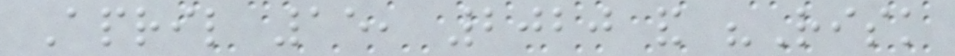April 15, 2020 and "Risk
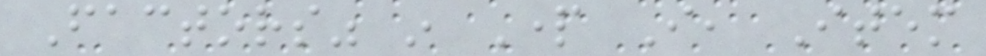Factors" in Part I, Item
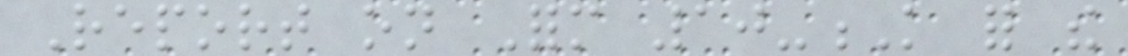Report on Form 10-K for the
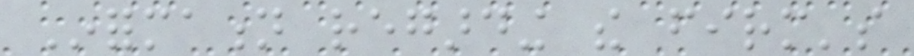Information regarding the firm's
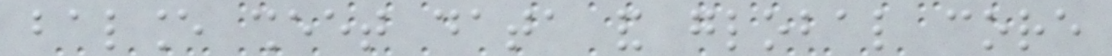balance sheet data and global core
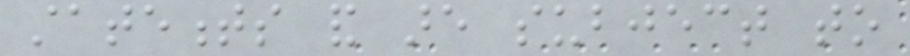statements and are subject to
